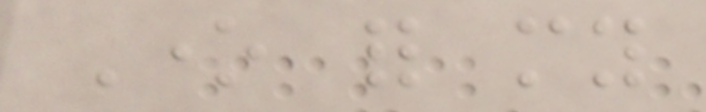One for my
